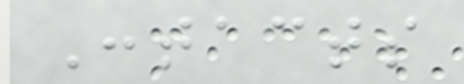Contacts
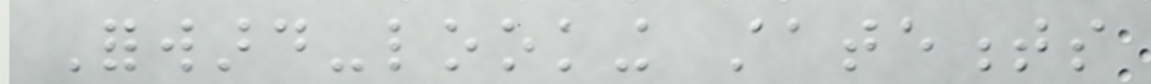Forward-looking statements
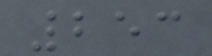253
